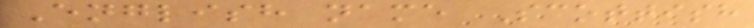English name Scottish
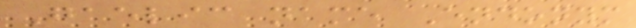Gaelic name Endonym
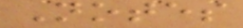Notes
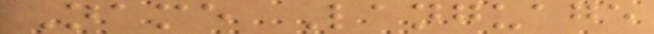Name Language
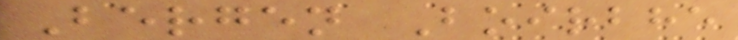Bergen Boirbhe
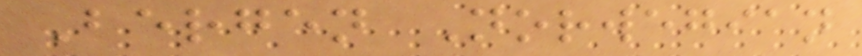Bergen Norwegian
